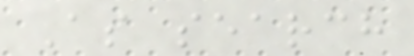As search
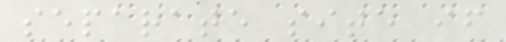separate site if
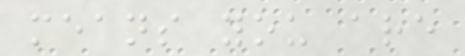means you are
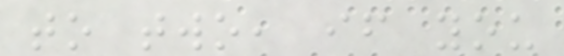to two, if you
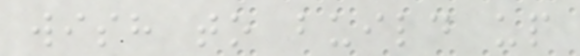wish to build up
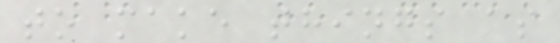to make things as
